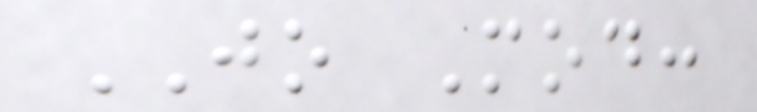JO Mod:
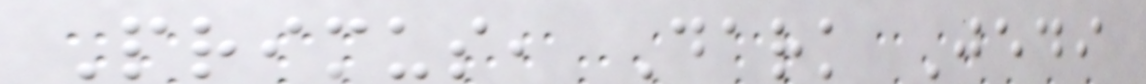Primus, Dark Jedi
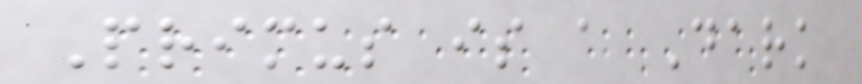Primus is a Dark
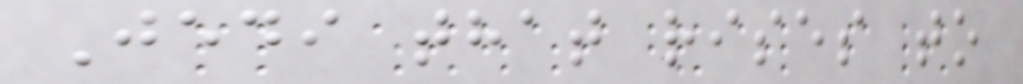Jedi that rises to
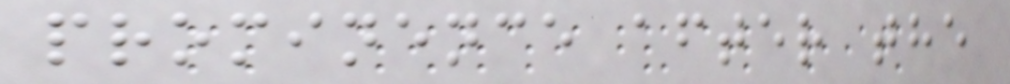prominence after the
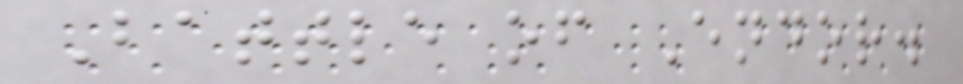Battle of Endor.
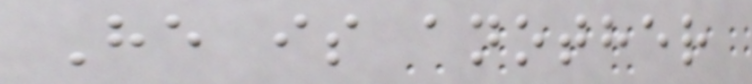He is another
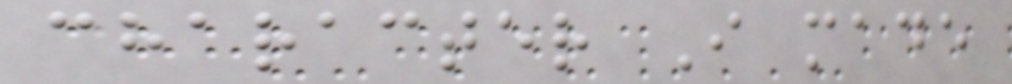character I made
